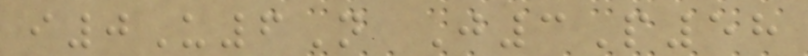i0U6N J3P58
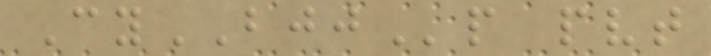CyBJJp pvt
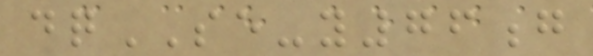dqSE-y76g
